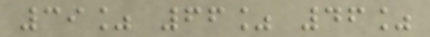39% 66% 46%
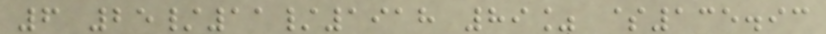6 25/11/1918 89% $135.93
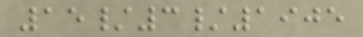15/3/1905
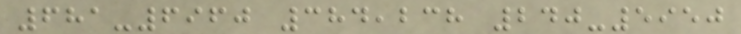681-6960 384,238 240-5950
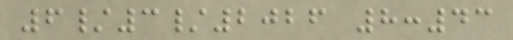6/3/2026 8:43
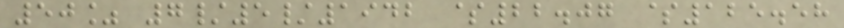50% 7/5/1942 $22.07 $125.58
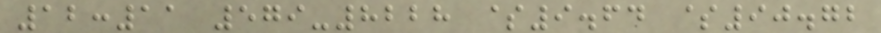12:11 579-8228 $9.64 $90.72
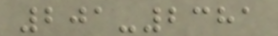201-2381
